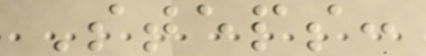Steps:
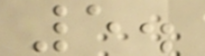5.
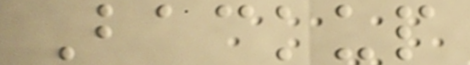Backup
